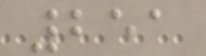251
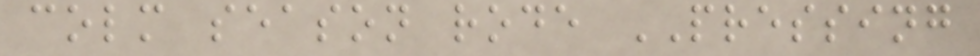colm season rode PRESSING
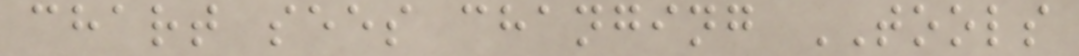chart sees changing TOOLS
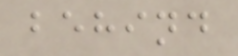behind
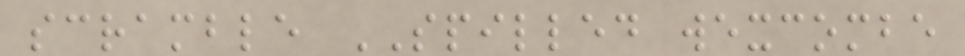scramble SPILLED wexcombe
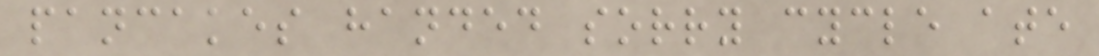pancakes handed sorry cycle ate
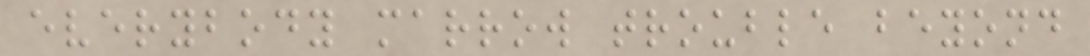everybody marrow trouble beyond
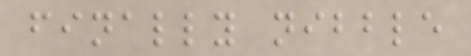finally nibble
